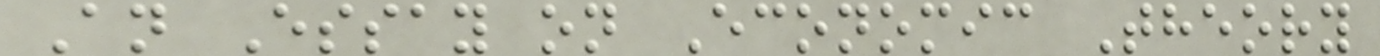An Essay on Economic Theory
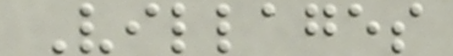Villages
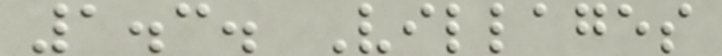1.3. Villages
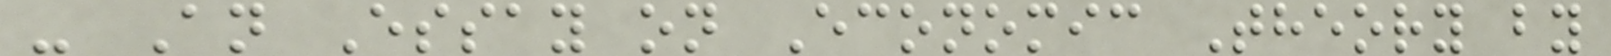- An Essay on Economic Theory by
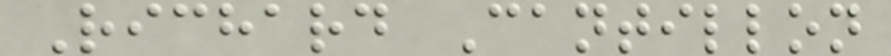Richard Cantillon
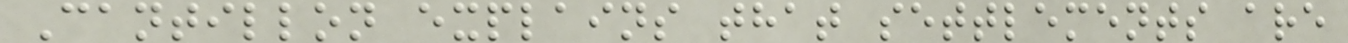Cantillon explains that settlements are
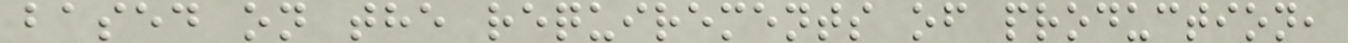based on the requirements of production,
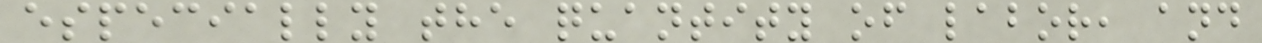especially the quantity of labor, and
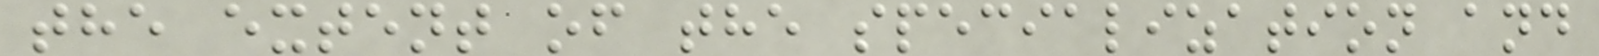the extent of the specialization and
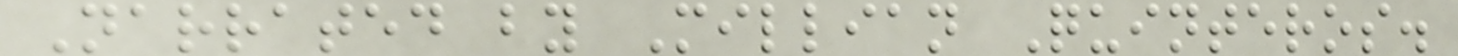Narrated by Millian Quinteros.
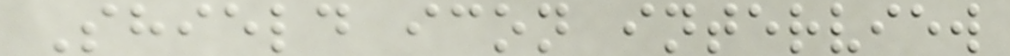Shield icon interview
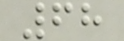68
